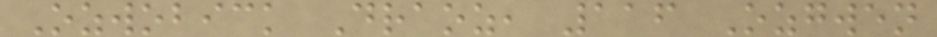Ozwobick Draoz, 116 Ozgwen
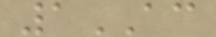1AC
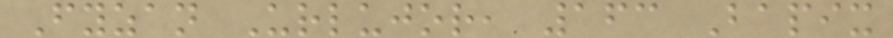Fyzan Urlujor, 163 Bapix
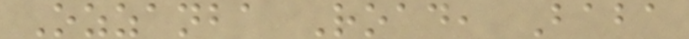Ozzanba Road, Baba
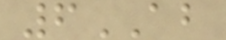6AB
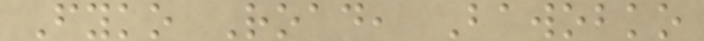Fyko Road, Bawobko
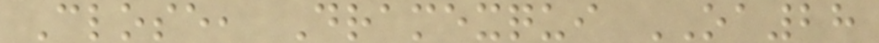Close, Dramexqui OA28
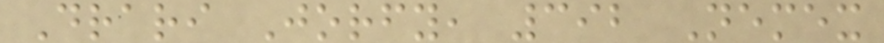Drari Jorfy, 392 Nemex
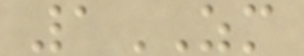1ZM
